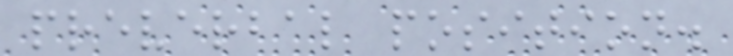preverbal position.
